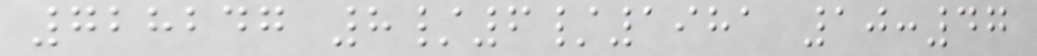728247 8/6/1981 10:47
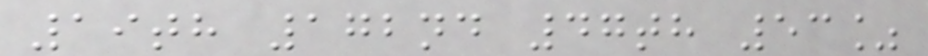19th 172nd 47th 53%
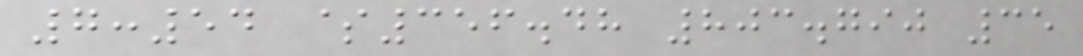7:54 $356.48 803.790 35
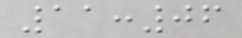11:06
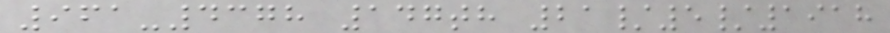961-4378 147th 21/5/1918
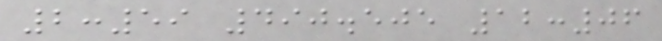2:59 490.505 12:06
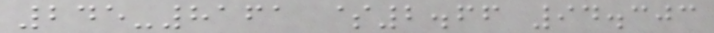245-8161 $2.66 94.303
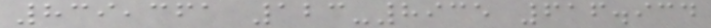839,361 123-8935 616.934
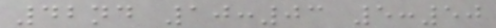42nd 10:03 5:50
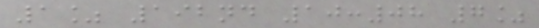1% 192nd 10:08 7%
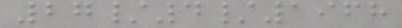27/4/1968
